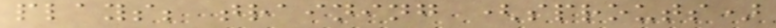plays; training (sprouts)
